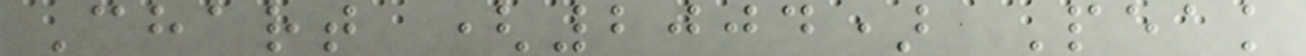Chart (2004) Peak
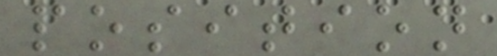position
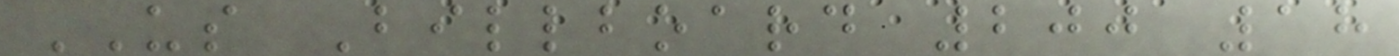US Billboard 200 18
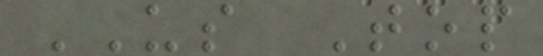US Top
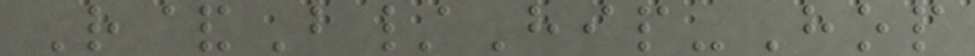R&B/Hip-Hop
